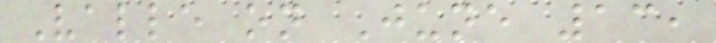Valle on June 13,
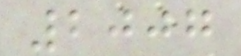2007
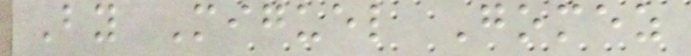By Miguel Gomez
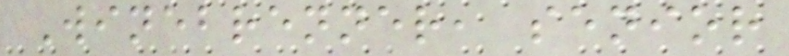Winebrenner, senior
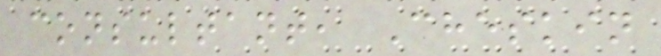consultant, Cheskin
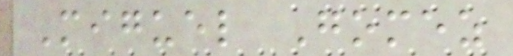Miguel Gomez
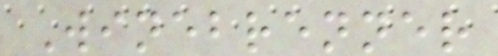Winebrenner
